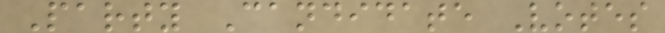Party Candidate Votes
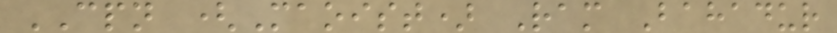CPN (Maoist) Ram Bahadur
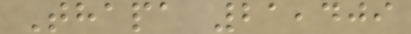Thapa 21,409
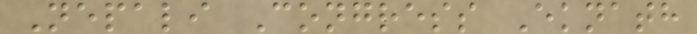Nepali Congress Eknath
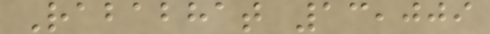Rababhat 13,009
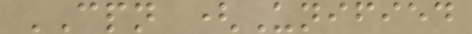CPN (Unified
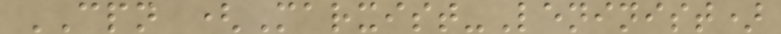CPN (Marxist-Leninist)
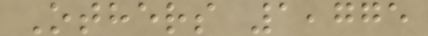Others 1,775
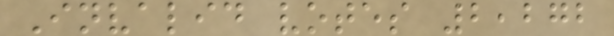Invalid votes 2,272
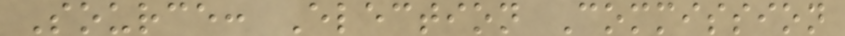Source: Election Commission
